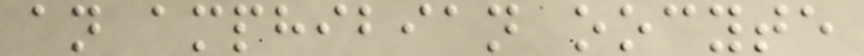an amphibian oocyte
